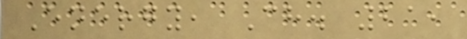Energy, Ch. 21,
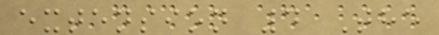extension 4 The
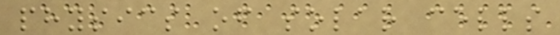physics of solar cells
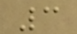3
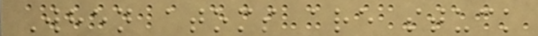When atoms are stuck
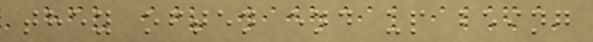they often end up being
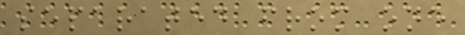separated from one
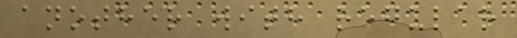another with regular
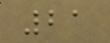21
